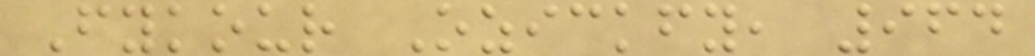Fykour Ozickfy, 964
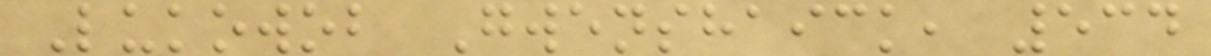Lukowob Gwenshaick, 534
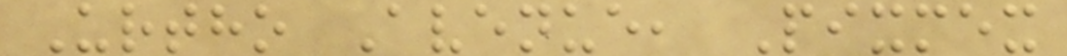Urtho Avenue, Pixmex
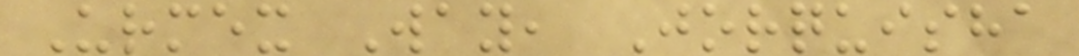Urmex Way, Jorquisha
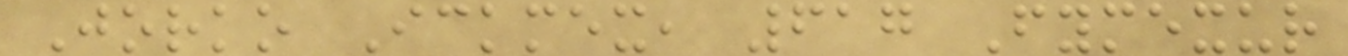Jorko Ickmex, 617 Fymexur
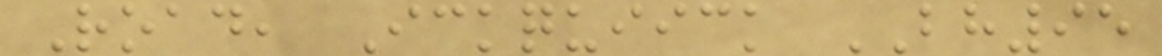Road, Ickquiick BH95
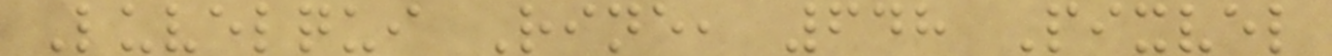Luvelqui Rine, 648 Pixvel
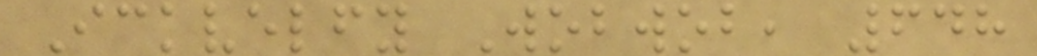Ickvelfy Wobwob, 648
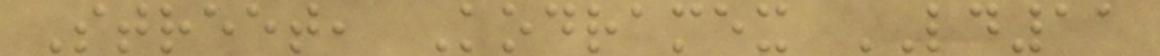Street, Kodramex LD11
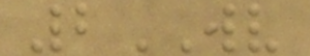2WV
